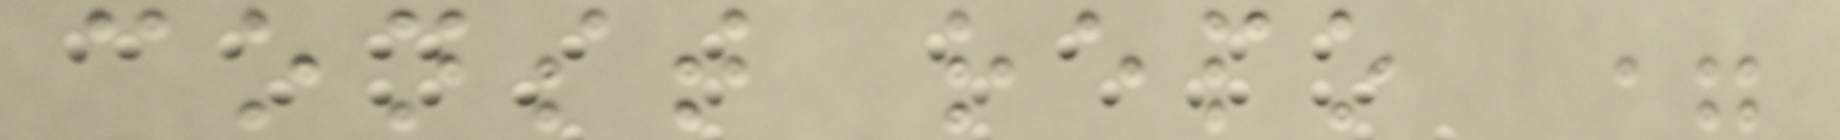const repo =
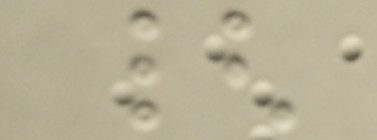{
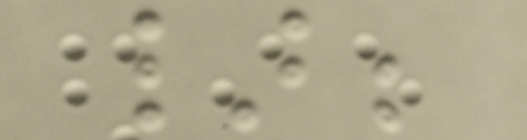};
